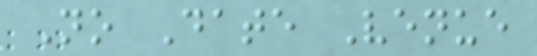No Date Venue
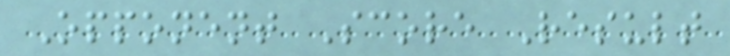Opponent Score Result
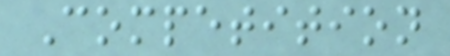Competition
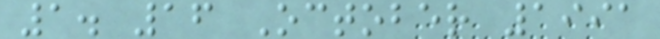1. 16 October 1991
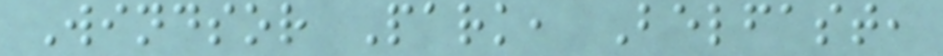Windsor Park, Belfast,
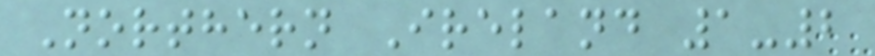Northern Ireland 1-2
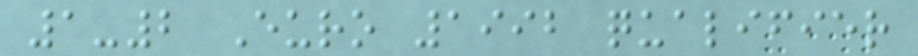1-2 Euro 1992 qualifier
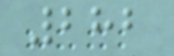282
